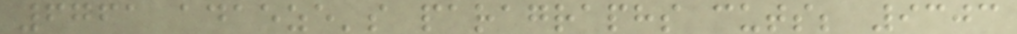6761 adaeze's paragraphs cuts; 9303
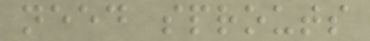need sprouts
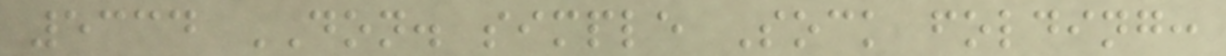5334 DON. simple Sock folding:
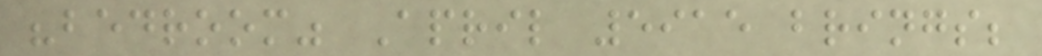"bedroom" April 5915 brings;
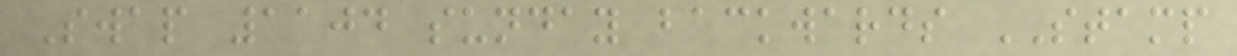Swap 1104 sunday backwards STAMP
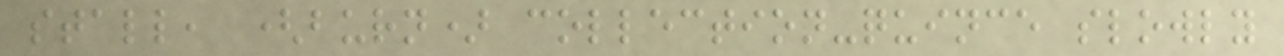stall, (burn) collection-quince slowly
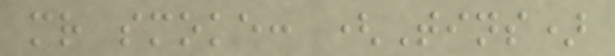mr smoke: (Tins)
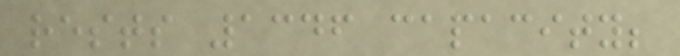rests 1346 capacity;
